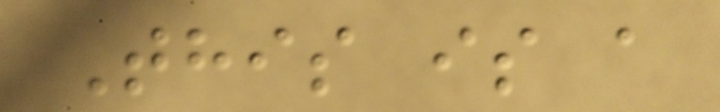This is a
